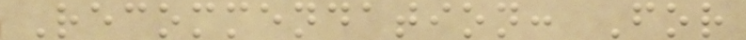Recommendation: For
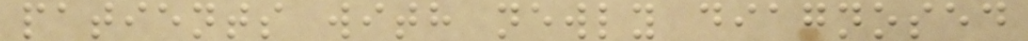patients with newly diagnosed
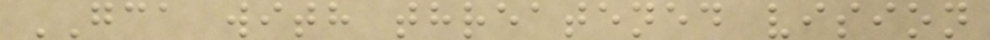GCA with threatened vision
